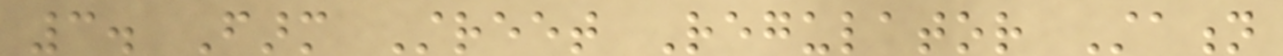3. Farm Street Regulator Station
